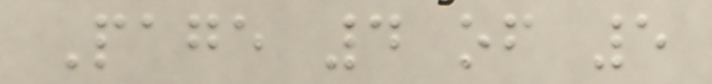Page 4 of 5
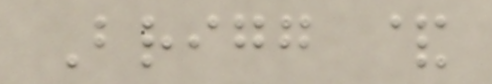Brigg &
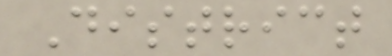District
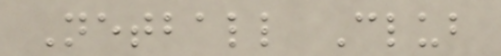Netball Club
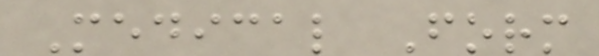Medical Form
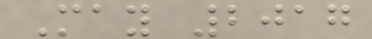May 2017
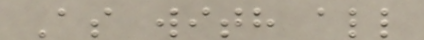As with all
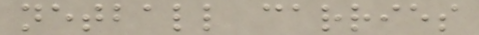netball carries
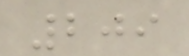209
